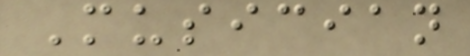Musician
